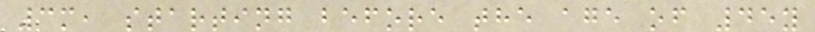3m, starting before the age of 45y
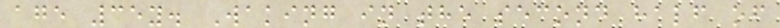age 35y. Waking in the second half of
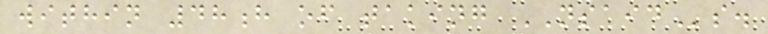within 48h of taking NSAIDs.
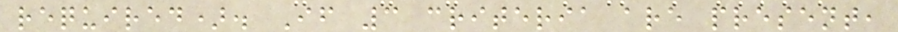required). If 3 criteria are present,
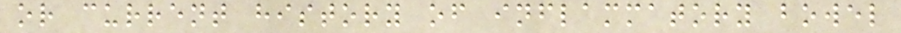or current history of inflammatory bowel
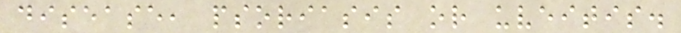disease, psoriasis or uveitis.
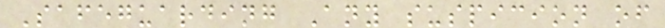Safeguarding Any suspicion of
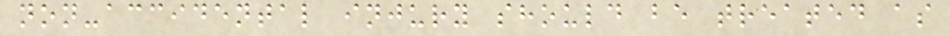non-accidental injury should be treated as
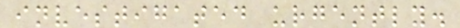investigated urgently.
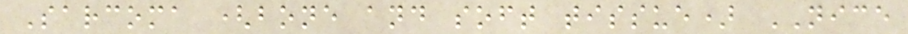Sarcoma (bone and soft tissue) NICE
